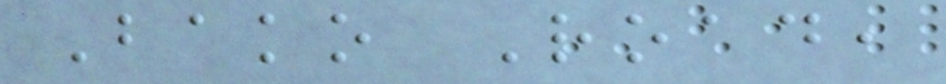Bako Road,
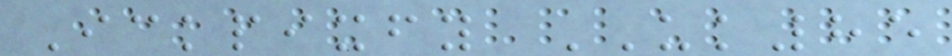Ickpixfy UK85
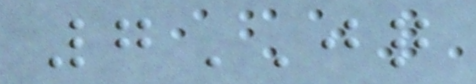7JQ
